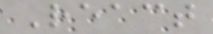React
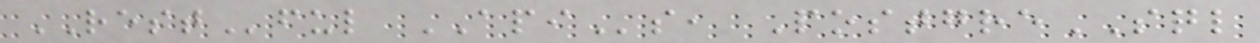RESTful APIs, PostgreSQL
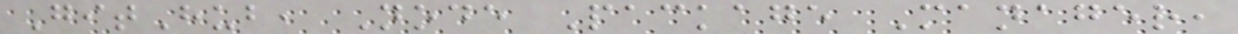GitHub, Node Package Manager,
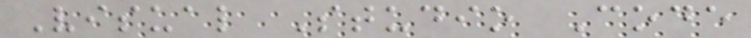Visual Studio Code
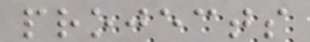projects
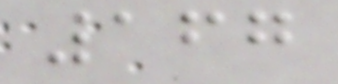167
